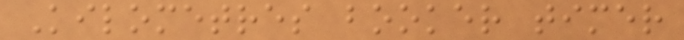Kilometres booker timer
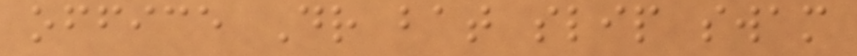office Dr bat slip swam
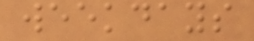weekdays
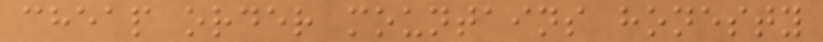cheap order mountains honesty
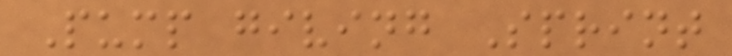Pump giving Sprint
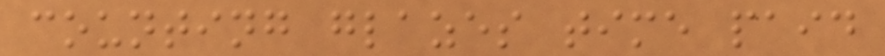counting glazes time paid
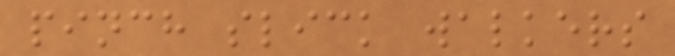pinch slick walkers
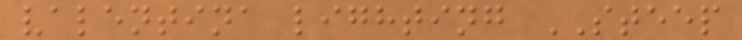valentina lighting STEEP
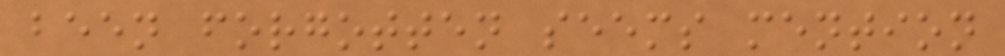been forgotten seems mention
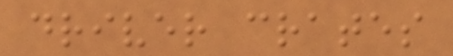driver crates
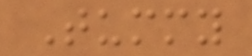Tummy
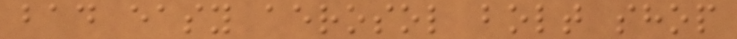bad easy aerosol bolt shop
